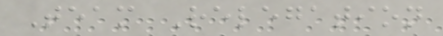Team Relegation
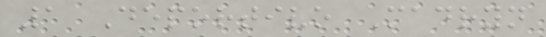1 Deportivo Madryn
